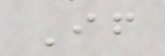If
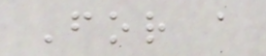For a
